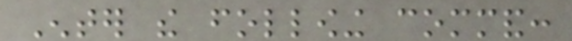Enter the following command:
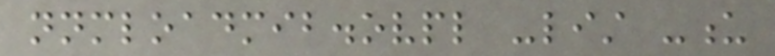nnmloadmib.ovpl -list -u
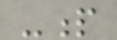-p
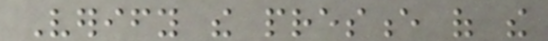Verify the presence of the
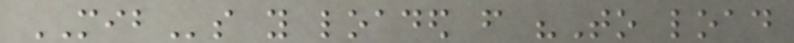MIBs you loaded from "To load
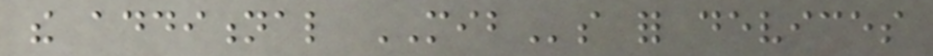the additional MIBs for devices
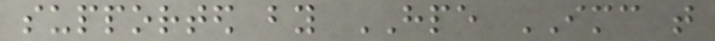supported by HPE IMC that
